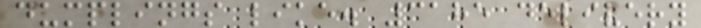dumplings like. 3185 delivery
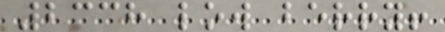2338 low berry!
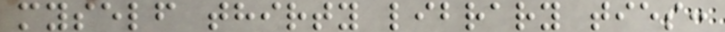myself thirty library ties:
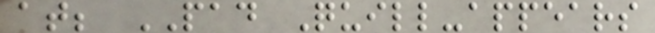at; PAD Quill-appears
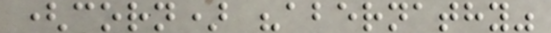(corn) "abernathy"
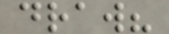draw?
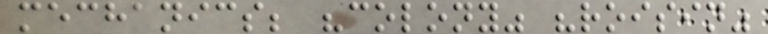mechanics; "colony" "roisin"
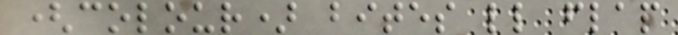(colour) bites ll flap
